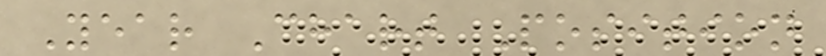Year Chart Position
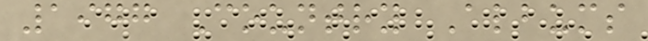1977 Country Albums
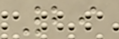29
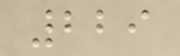229
